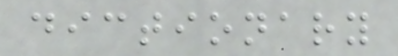dictionary
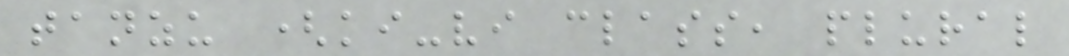tanzu (ki-vi class, plural
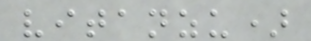vitanzu)
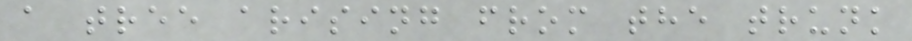a tree arising from the trunk
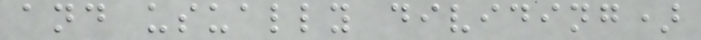and usually dividing)
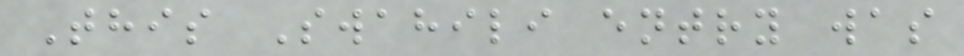This Swahili entry was
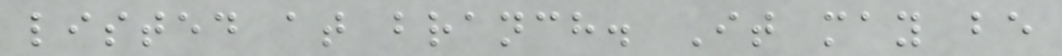listed at branch. It may be
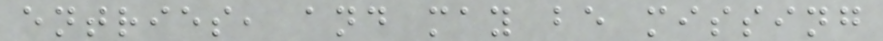entries, and may be missing
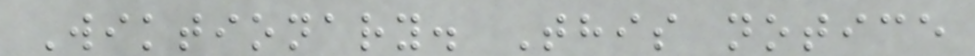Wiktionary. This notice
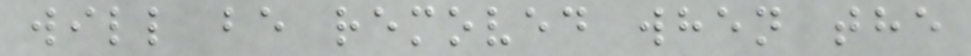will be removed when the
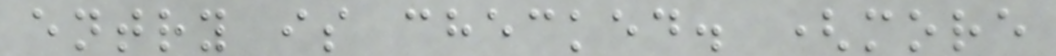entry is checked. (more
